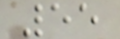55
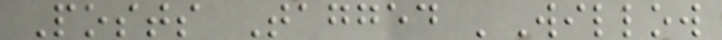Posts Tagged 'Willow
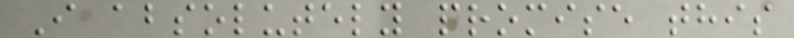I absolutely promise this
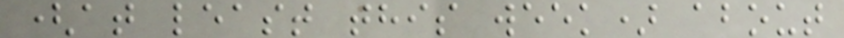(at least this week) about
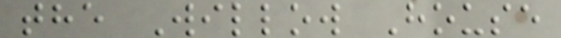the Willow House
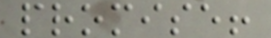promise!
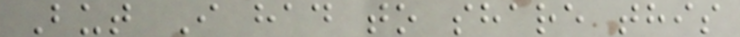But I had to share this
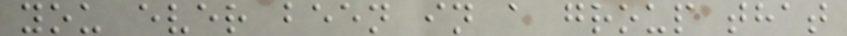you ever been in a group that
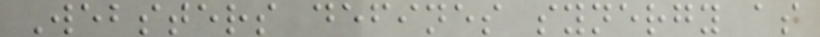Websters defines synergy as
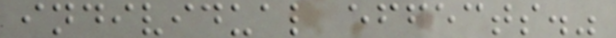individual effects."
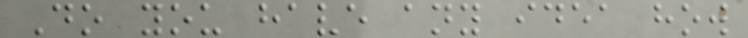Do you have any idea how
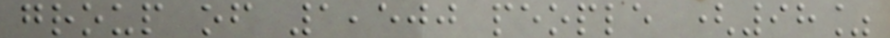group of 1,500 people (98%
